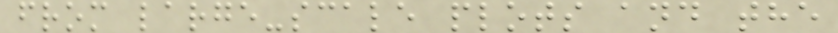from large-scale plots and the
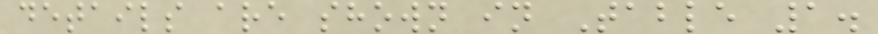details are shown in Table 1.
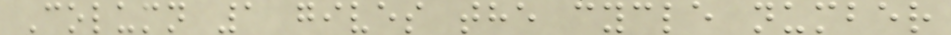Column 1 gives the cycle number
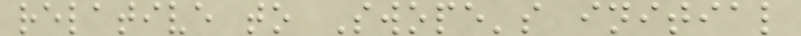relative to Swope's initial
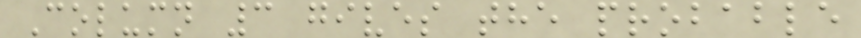Column 3 gives the probable
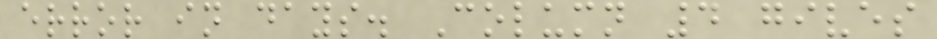error in days. Column 4 gives
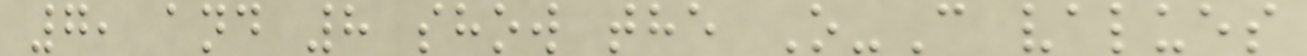7, and 8 show the O-C values
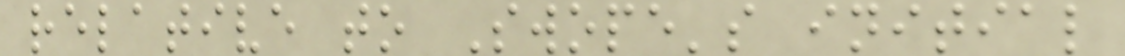relative to Swope's initial
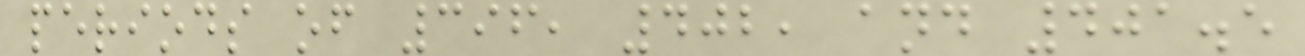periods of 396, 402, and 401.5
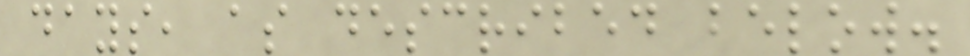days, as described below.
